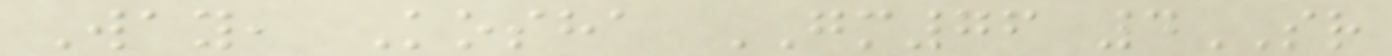Way, Kosha GM76 4SR
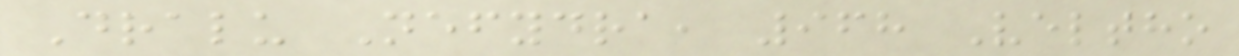Dralu Nefydra, 968 Veltho
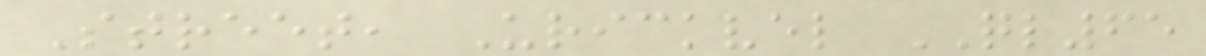Street, Urickvel QL65
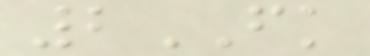2FK
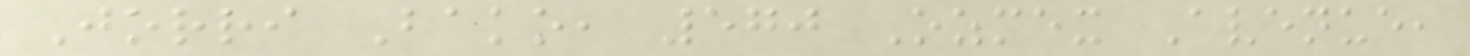Jorri Bako, 570 Ozmex Avenue,
